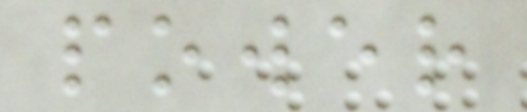power
